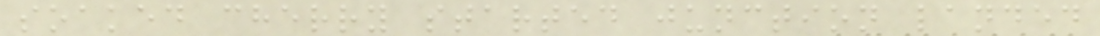soaked cherry started junction landed
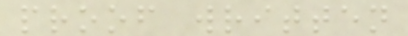proof written
